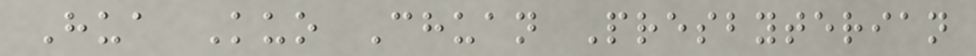Hua Kuo Chuan Presbyterian
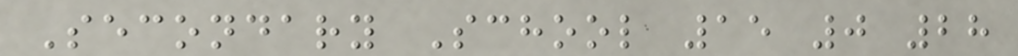Secondary School 15 0 28
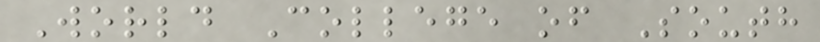World College of South
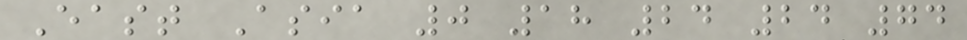East Asia 0 18 24 24 74
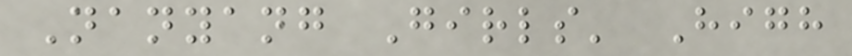Nanyang Girls' High
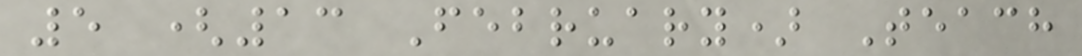5 (13 February) Teach
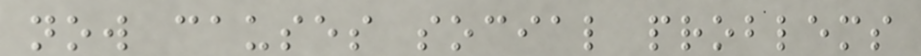now causes social problems
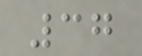37
